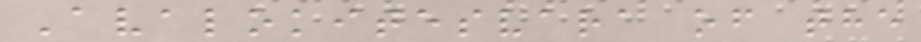Avalokitesvara of the
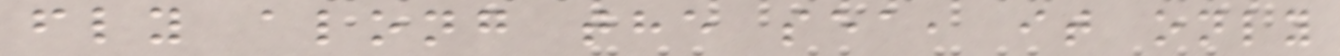fly along the sea, it only
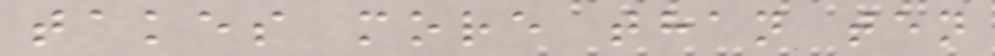takes more than ten
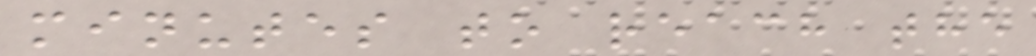minutes to reach the
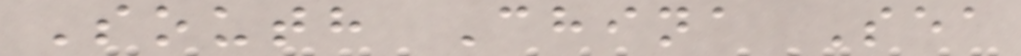South China Sea
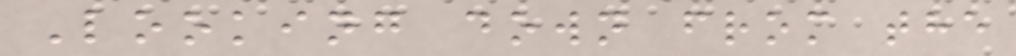Looking down from the
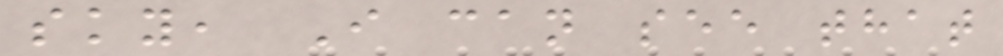sky, I can see that
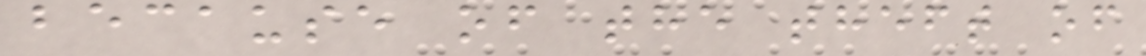because of the theft of
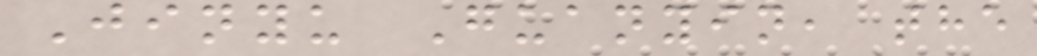Jinyu Guanyin, the
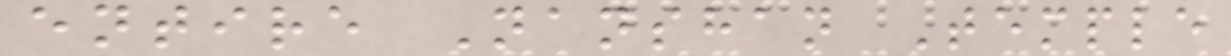entire Nanshan Temple
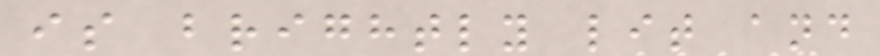is brightly lit and
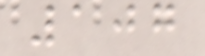107
